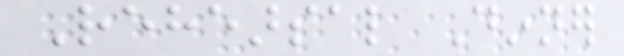Rehearsal Dinner
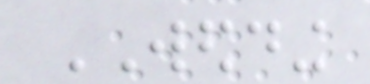WEDDING
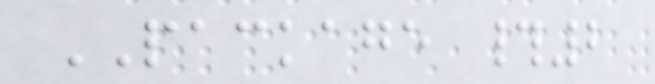PACKAGE #2
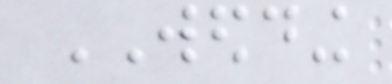WEDDING
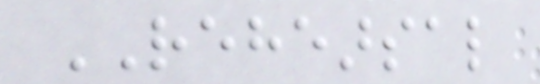REHEARSAL
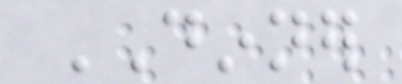DINNER
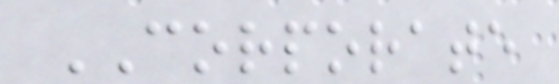CORPORATE
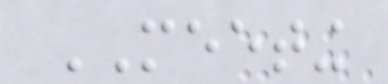MEETING
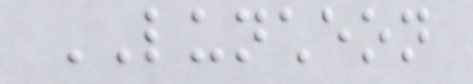LUNCHEON
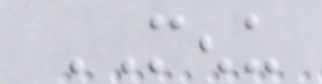MENU
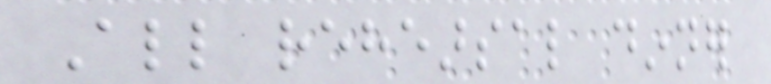All rehearsal dinner
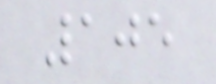105
